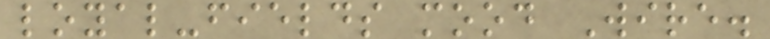loyal-fields mood Wire.
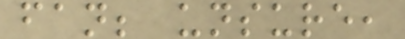fan; unsure,
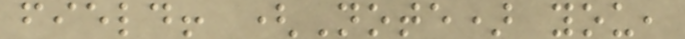field! (Note) you,
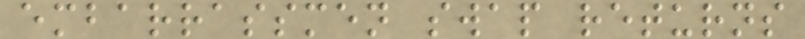embarrassmen swap returns
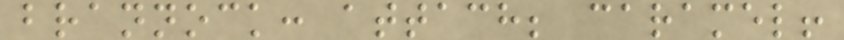brannock: attach; caramel!
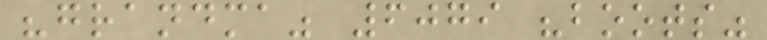"grandma" 6079 "boots"
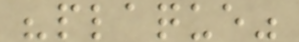"plaque"
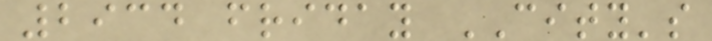2934 friday CITY's
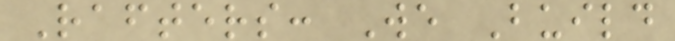Rafters: We Build
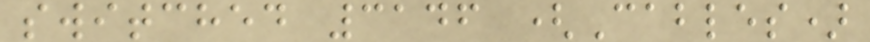switched 3146 (Cables)
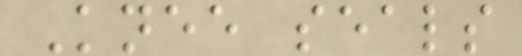Knee seals
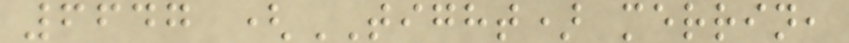6647 (TIGHT) merrin,
